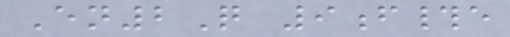En2Q 9f#e
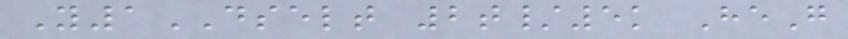Y1DSELT 2t/5k HeG
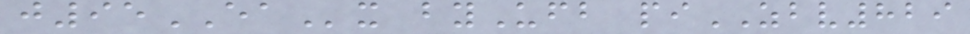j95EAx byUfb piZBV829
